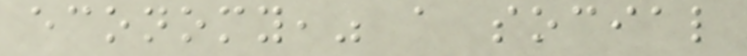economy," a social
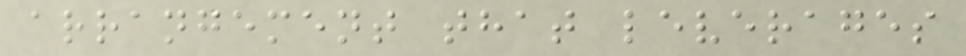arrangement that leverages
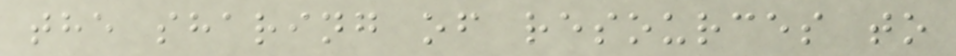the sharing of resources to
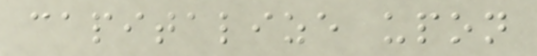capitalize upon
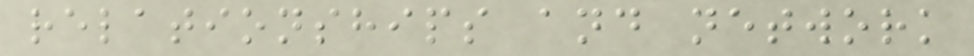relationships and network
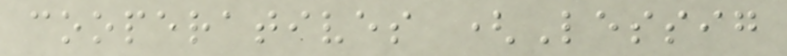cooperatives (Lessig
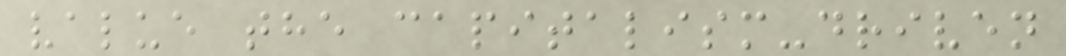value the capitalism-driven
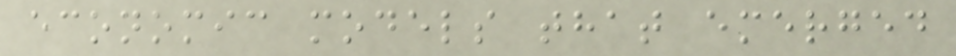economic models that emerged
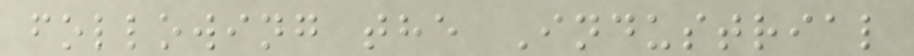following the Industrial
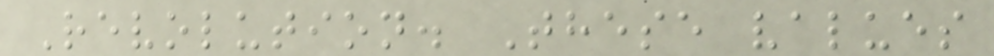Revolution. These values
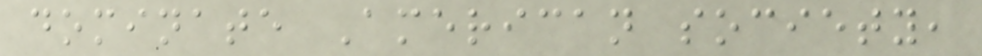dominate American society,
